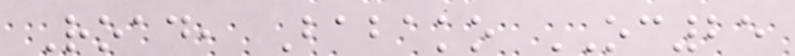Road, Babako OC25
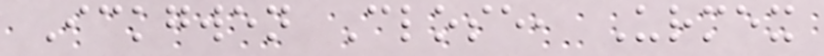Ickgwen Close, Urmex
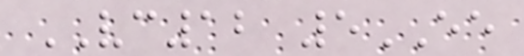VC12 5EE
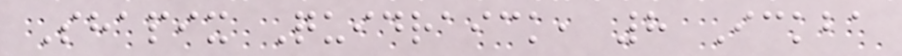Shapix Quidraick, 8 Ickba
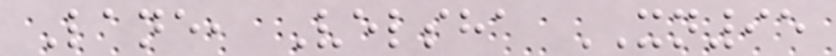Lane, Velsha XN95
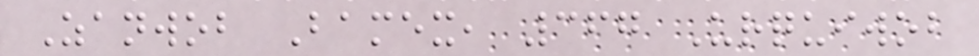Zanwob Bamex, 367 Urquiwob
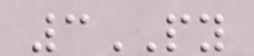3PY
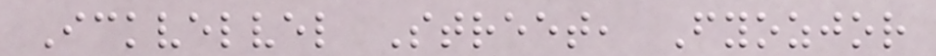Ickvelvel Street, Fyozjor
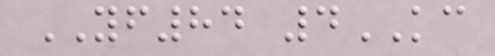YF84 4KC
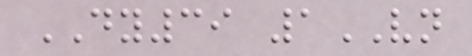DY39 1VN
